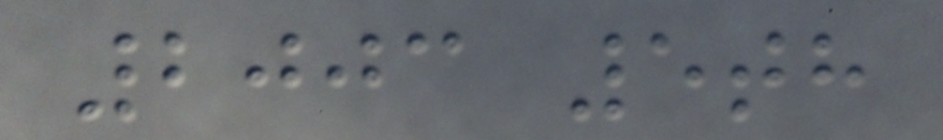2003 5th
